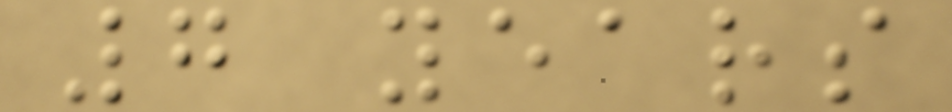7 years
